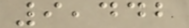9,442
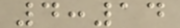4:14
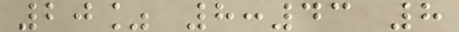20% 8:43 8
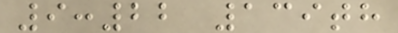9:22 139th
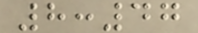8:47
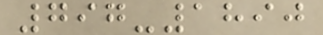797-1890
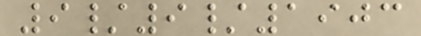9/9/1903
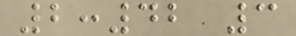2:42 3
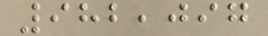982,097
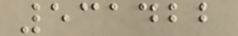531422
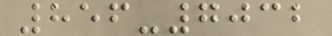856-7032
